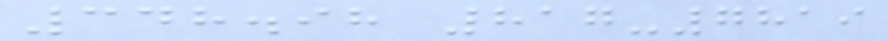348.98 817-7819
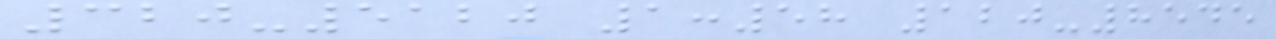320-5120 1:58 120-8545
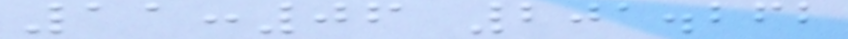11:06 201.262
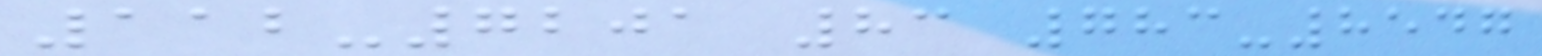112-7201 83 783-8547
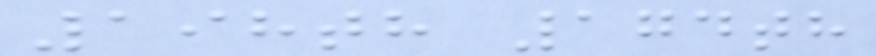198th 174th
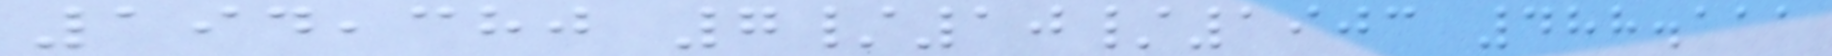194,380 7/10/1903 488.111
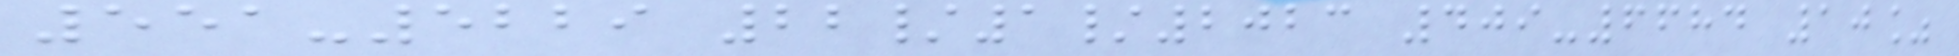551-5229 22/1/2023 409-6684 10%
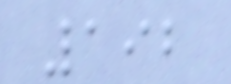192
